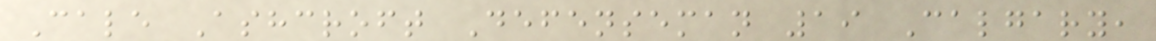Cale Ashcroft Defenseman 19 Calgary,
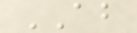AB
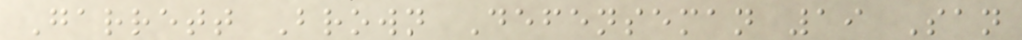Garrett Brown Defenseman 19 San
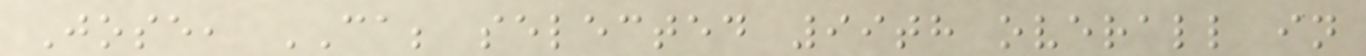Jose, CA; selected 99th overall in
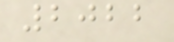2022
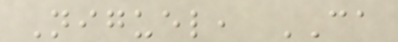Niguel, CA
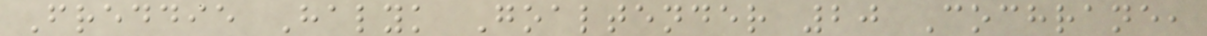Freddie Halyk Goaltender 20 Cochrane,
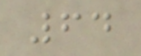64
